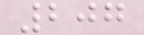207
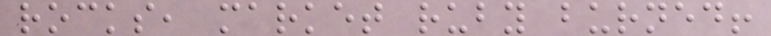rocks, market ruby burned!
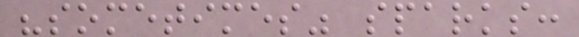"sometimes" sparks:
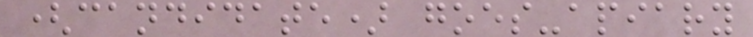(candidate) goes-apiary
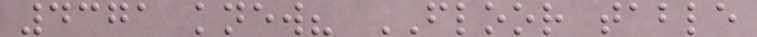4371 knew? FLOOR table
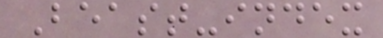Beast-index
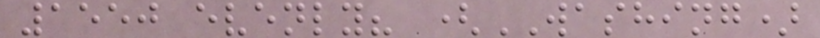1550 evenly? (WASHING)
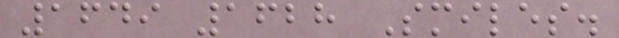1649 1628 Smiles.
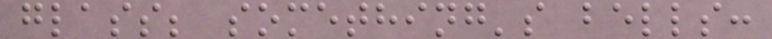glass; something's bells:
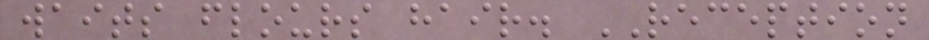waits flours hair. RECEPTION
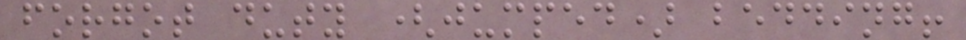forgot duty (jumped) bedding!
